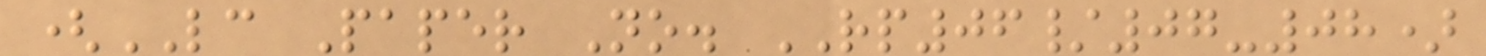(LC Paper No. RP06/07-08)
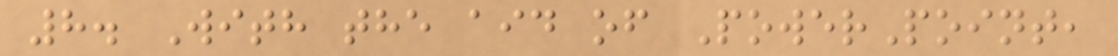8. With the aid of PowerPoint,
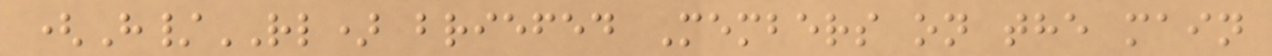(H/RL) briefed Members on the main
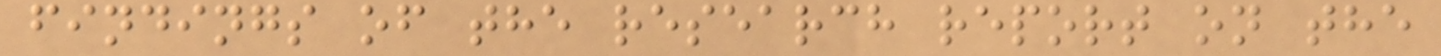findings of the research report on the
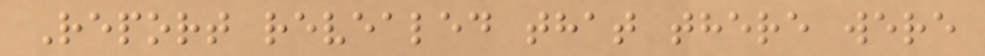Report revealed that there were
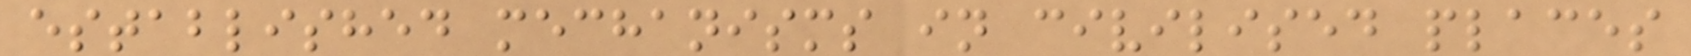established mechanisms in civilised places
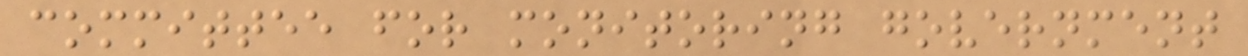committee for monitoring government
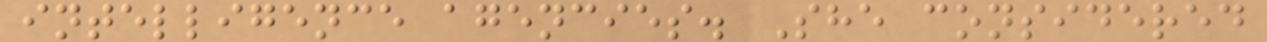intelligence agencies. She considered
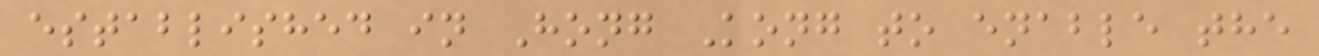established in Hong Kong to enable the
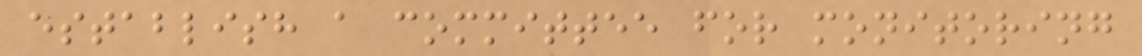establish a committee for monitoring
